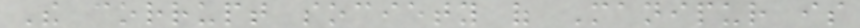The corrupt society of Manipur is
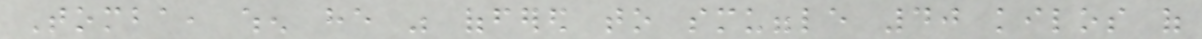Tomba, when he was offered to smuggle 40 kilos of
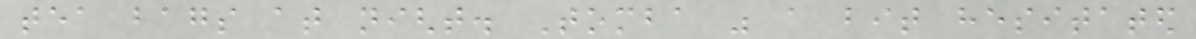tea bags at night. Tomba was a bit hesitated
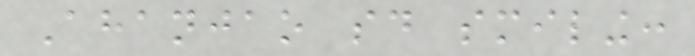Ahanjao said smiling:
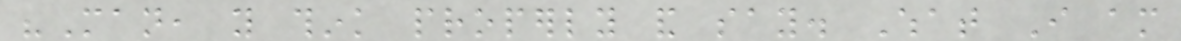"Man, you think properly and say. What I am
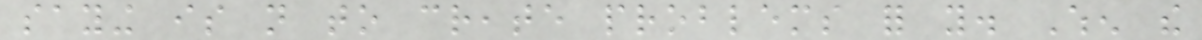saying is not to create problems for you. When the
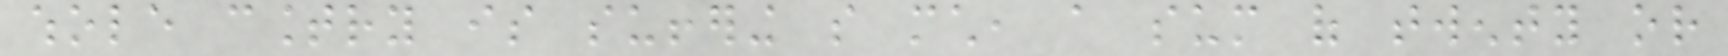whole country is suffering so much, a sum of twenty or
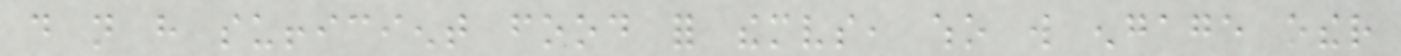do not have sufficient food for themselves, who will engage other
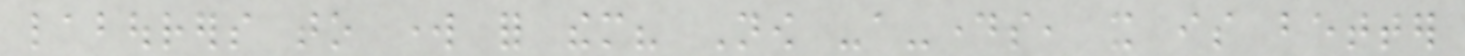labourers to work for them? Now -a-days, it is better
